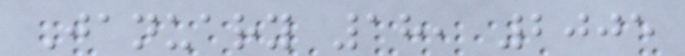January 18, 2005
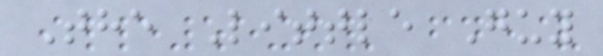The Little Guy
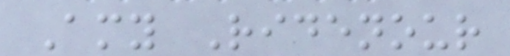Amy Ridenour
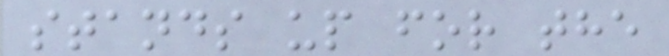stands up for the
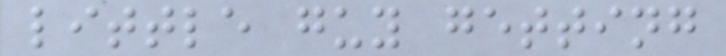little guy getting
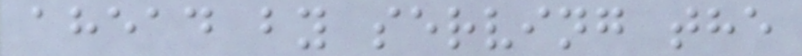ahead by serving the
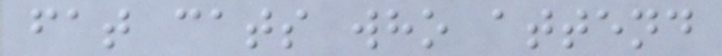fat cats who attend
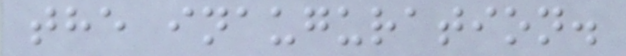the inauguration.
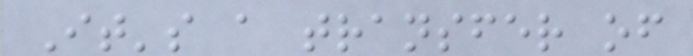It's a transfer of
